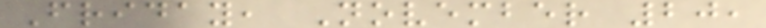Friday, November 20,
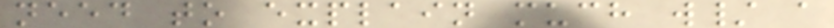need to explain much w/ a
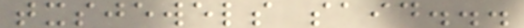txsjewels said...
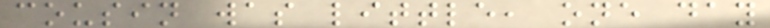cousin was little, one day
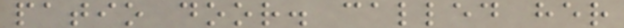patio door. called her
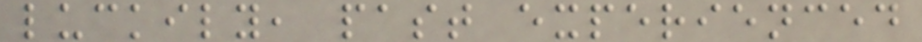luckily, past experienced
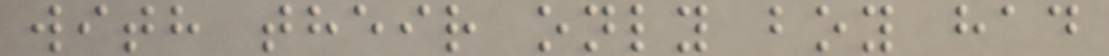with their only boy had
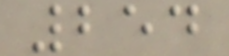254
